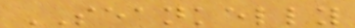SEANKELLY
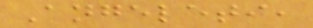Angeleti,
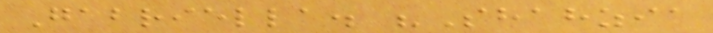Gabriella. "Shahzia
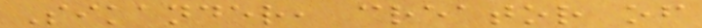Sikander, creator of
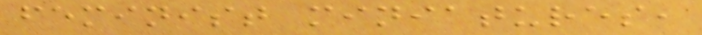feminist miniatures,
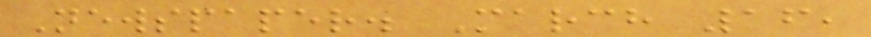Newspaper. March 16,
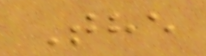The
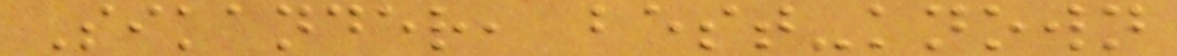Sikander, best-known
